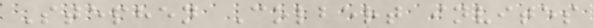Stephen Colbert invites
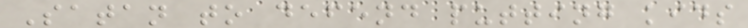Satan to defend putting kids
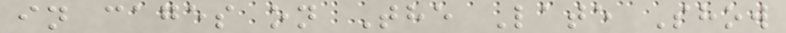in cages on The Late Show
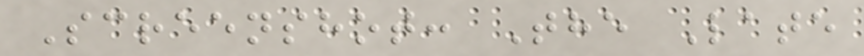Screenshot: The Late
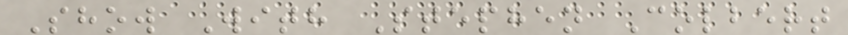Show With Stephen Colbert
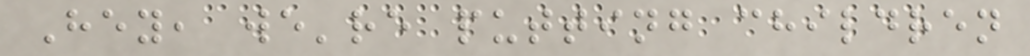Hey, we're putting children
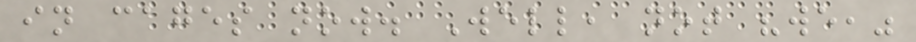in cages now. Well, not "we,"
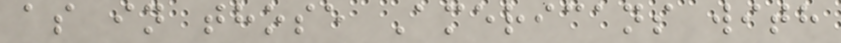as in those Americans with
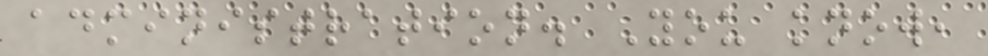administration. You know,
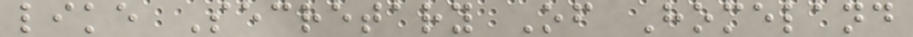like Secretary Of Homeland
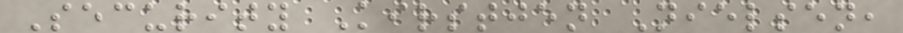Security Kirstjen Nielsen,
